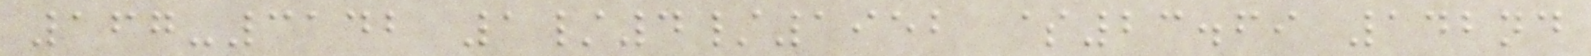167-3142 1/4/1952 $23.69 142nd
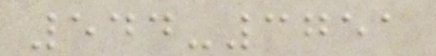544-3751
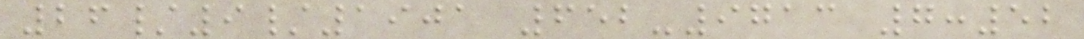26/9/1901 652-9713 7:52
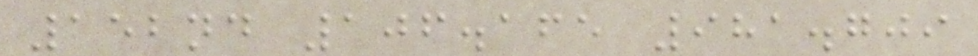152nd 106.165 981.709
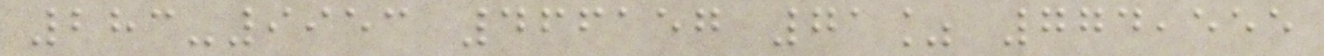283-9953 466157 71% 774,555
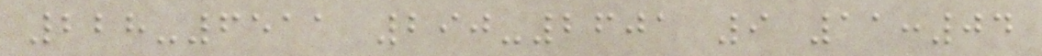228-6511 290-2601 9 11:04
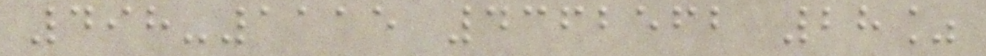498-1115 4362562 28%
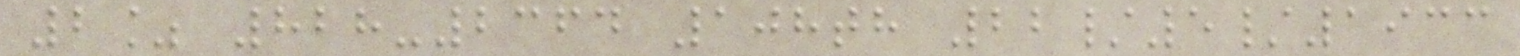2% 828-2364 108th 22/5/1933
